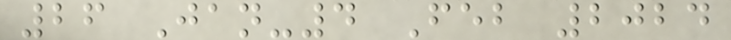26 Jan-4 Feb 2024
